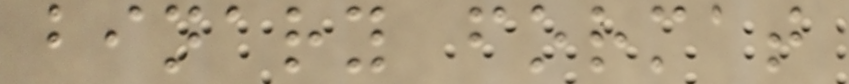binary format
